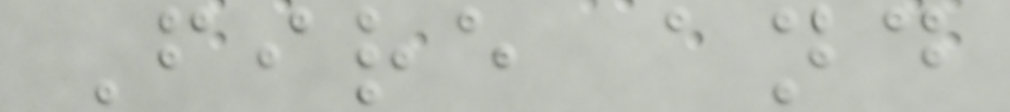Fire and
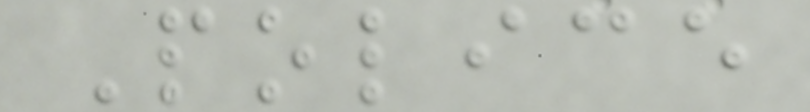Police
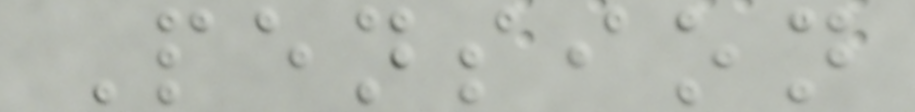Pension
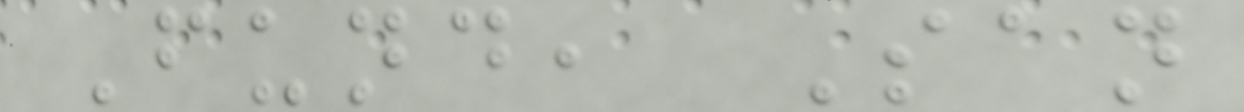Fund, San
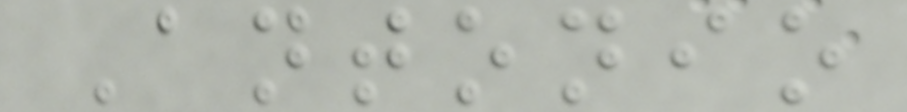Antonio
